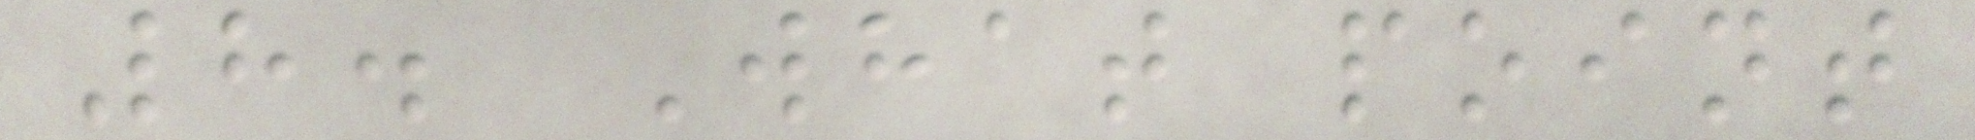8. What point
